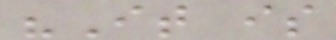"It is
